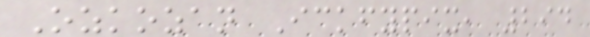Ozkozan Ickfypix, 294
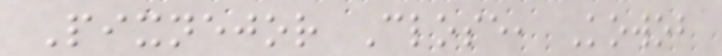Pixnejor Close, Kowob
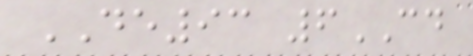DE93 6CD
